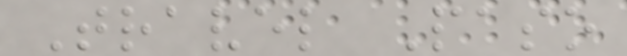Travel Paso
